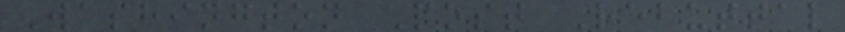Washington Post Rebuttal
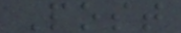Post
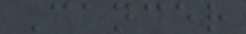Cancer
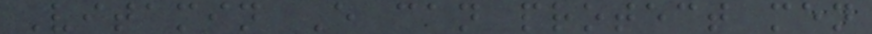Vitamin E can protect men
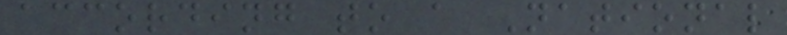according to a National
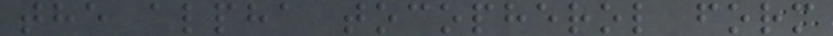the alpha tocopherol form
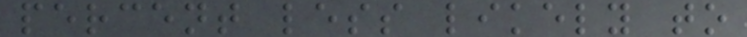percent less likely to
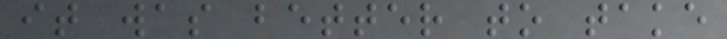it was better to take
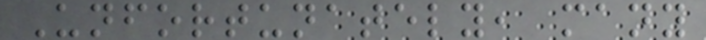Unfortunately, many
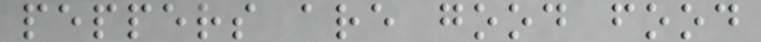peppers are good food
